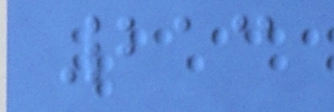213
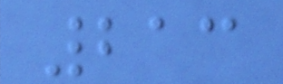213
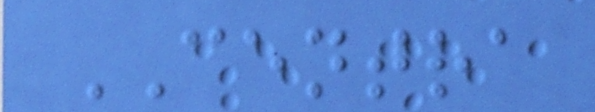CENTRA
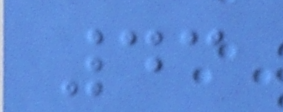43
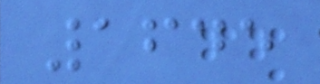1645
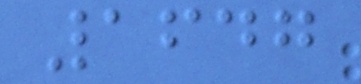1647
